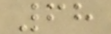68
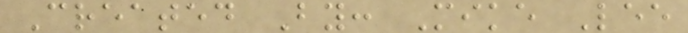Created By: Mike Lee
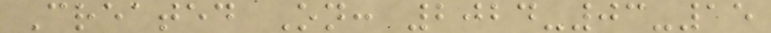Created On: 2024-03-15
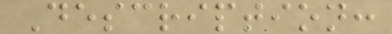Description:
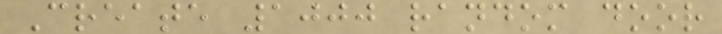Create 1000 random door
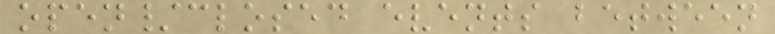open/closed events between
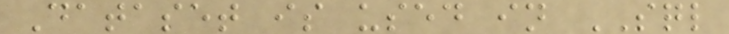Dataset is used in SQL
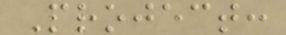Project:
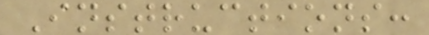Instructions:
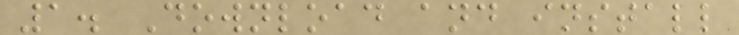1. Download and install
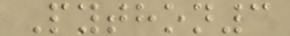Python3
